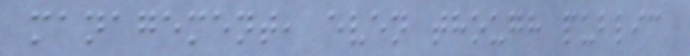management, even though public
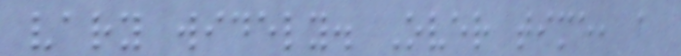vary widely. Over time, a
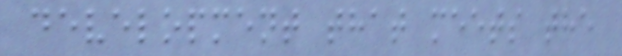development that meets the
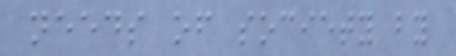needs of society by
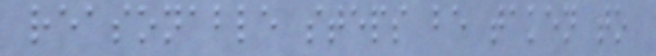reasonable steps be taken to
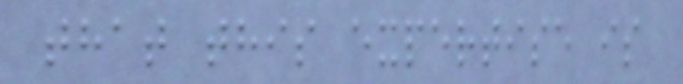that this expertise is
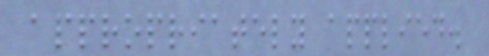appropriately applied.
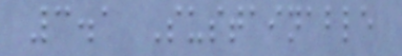3.1 Sustainable
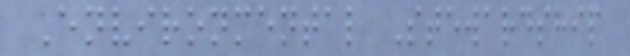Environmental Stewardship
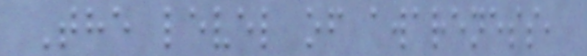The level of awareness,
